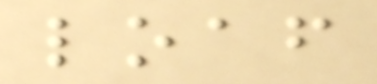loaf
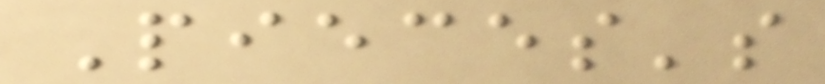Pieces's
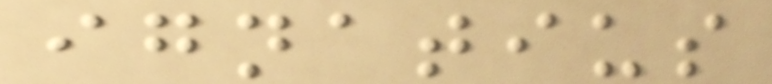ignatius
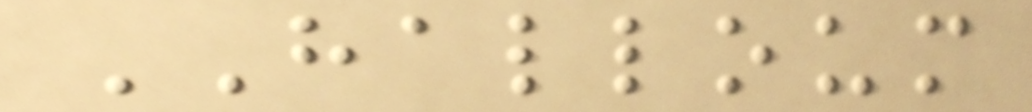HALLOUM
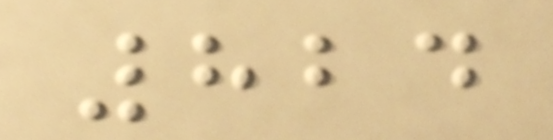824
